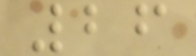26
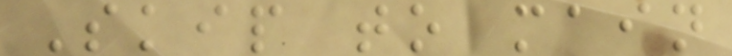Skip to main
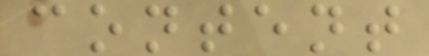content
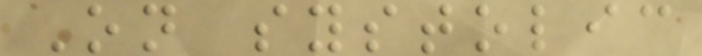On systolic
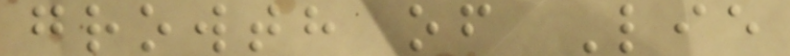growth of Lie
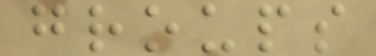groups
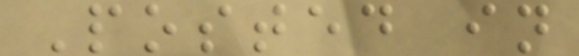Posted in
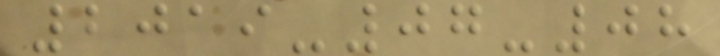2019-07-08
